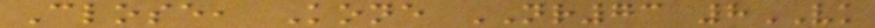Close, Kone NR73 8VK
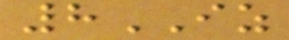8IZ
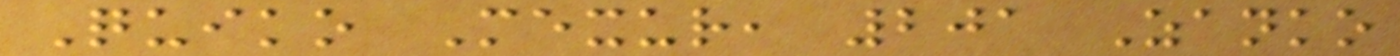Quiko Mexur, 201 Zanko
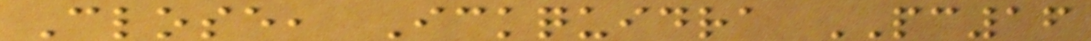Close, Ickquidra PC16
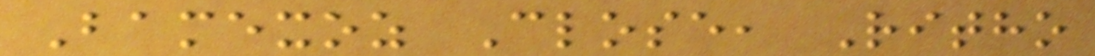Bamexoz Close, Ritho
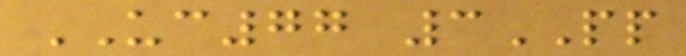UC77 3PP
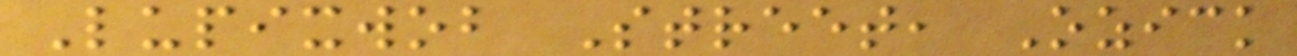Lupixwob Street, Ozick
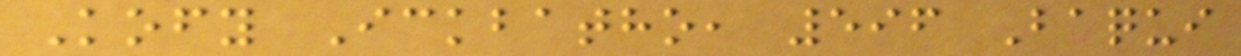Kofy Ickbatho, 596 Baqui
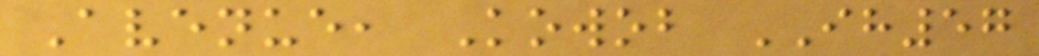Avenue, Kowob IH57
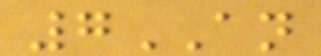7AN
